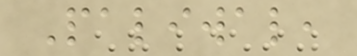Paliwal,
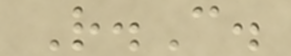R.C.
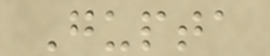Gupta
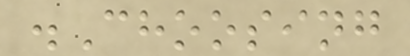.Choosing
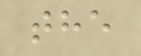the
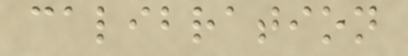calibration
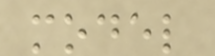model
